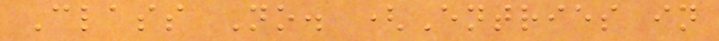Class No. (Entries in
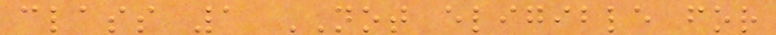class 1 NOT eligible for
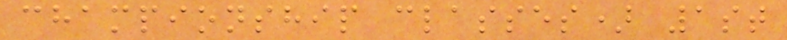championship classes) 1st
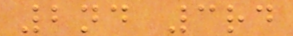2nd 3rd
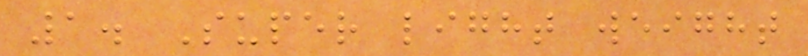1. Super light weight
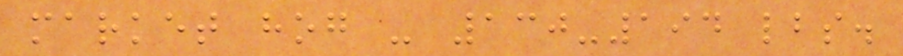market hog - 130-194 lbs.
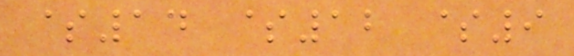$14 $12 $9
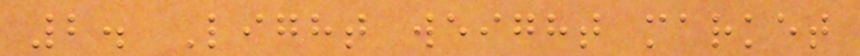2. Light weight market
